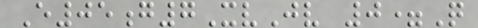E05g7XvJv 0=Q
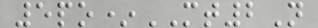5po*MT2N
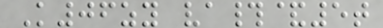K06zy va#&5t
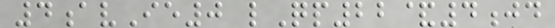4avIe0 lQp22&4jd
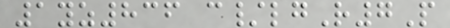1yz836 c/lgR7P
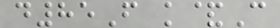d85F k&C
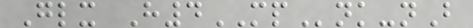Glx H4MPnk-nB
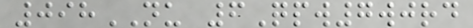098NU 6Qpw7wjrd
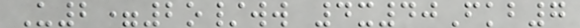U2=2o/ww 4x40Fkb7
